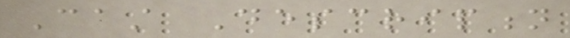Cast Description
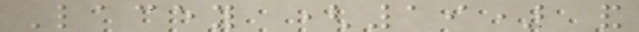Lacey (19) and
